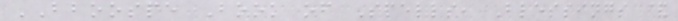BBOOSPE Book of Spells, Blessings &
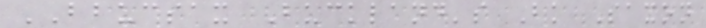BBUCSAX Buckland's Bk Saxon
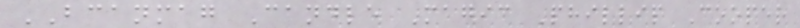BCANMAG Candle Magic Phillip Cooper
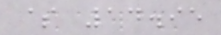$ 14.95
